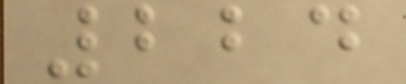224
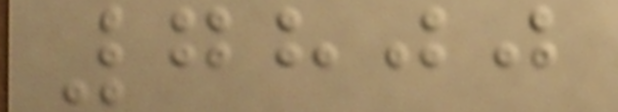7800
